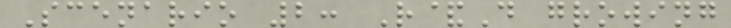Scenario 2: R&D growing
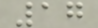17
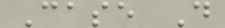Case D
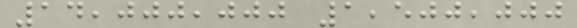14,000,000 1,500,000
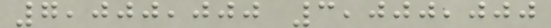7,000,000 3,000,000
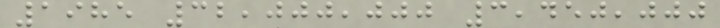1985 32,000,000 3,450,000
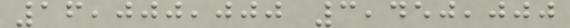16,000,000 3,450,000
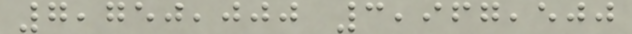7,750,000 3,967,500
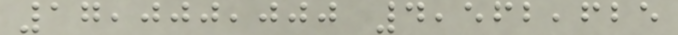17,000,000 4,562,625
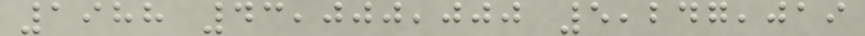1988 43,000,000 5,247,019
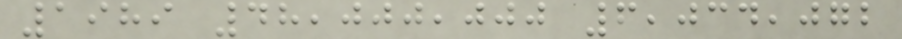1989 48,000,000 6,034,072
